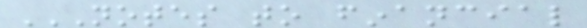NOTES TO FINANCIAL
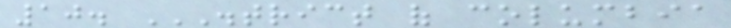10. DISTRICT OF COLUMBIA
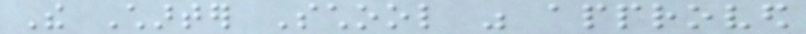The Charter School was approved
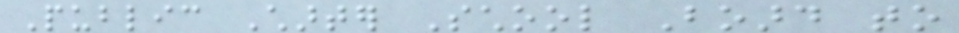Public Charter School Board to
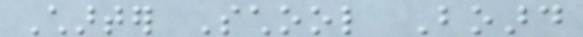Charter School Board
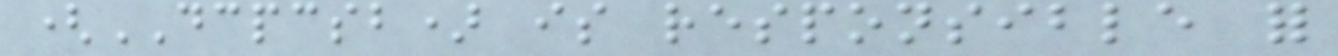(DCPCSB) is responsible for
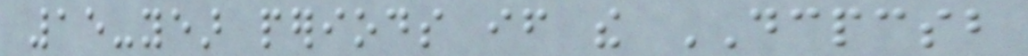15-year periods if the DCPCSB
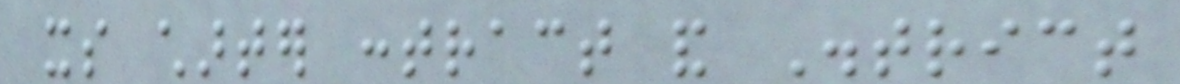its charter contract and District
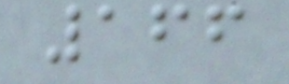166
